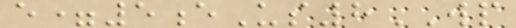e=5eUs8WP
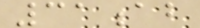31ab
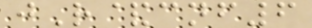jR&cnf6
